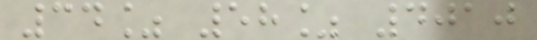34% 58% 4010
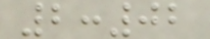2:02
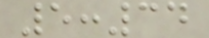5:34
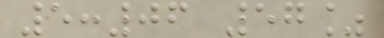5:06 57%
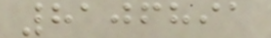8106891
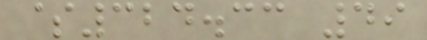$324.33 49
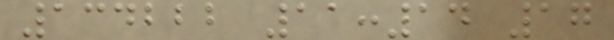134222 11:14 17
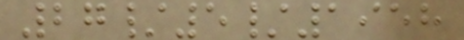27/5/1958
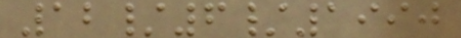12/6/1990
